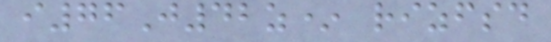i76J42z* rizfsd
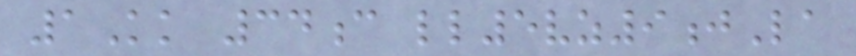1Kk 34c ll5vz9jLa
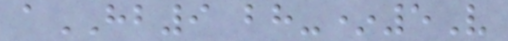aHB9 bh-*5V
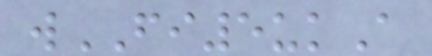wFI5ukA
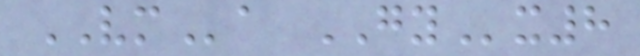VMa GYx8
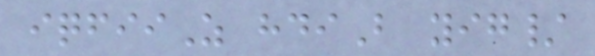iqfiiZ hdiB yig/
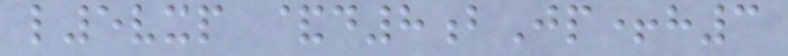l5vxp &d8bJp+h3
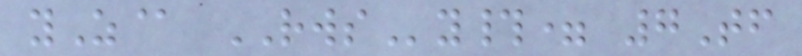yZ@ RWSy#= 7Tf
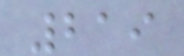219
